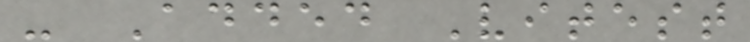- Added Vitest
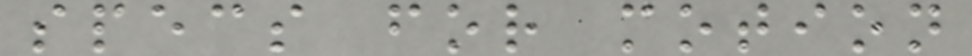specs for motion
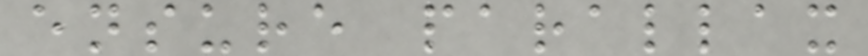ensure parallax
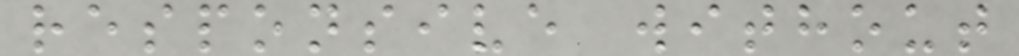responsive without
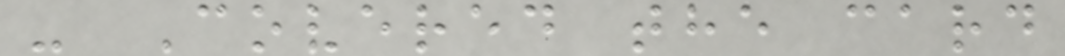- Covered the card
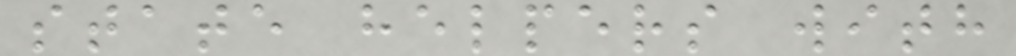state helpers with
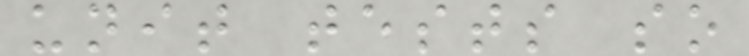unit tests so
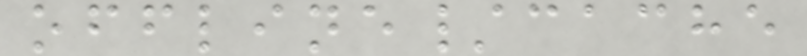offline/cache
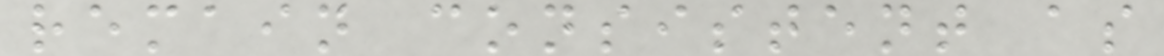remain consistent as
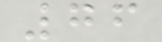76
